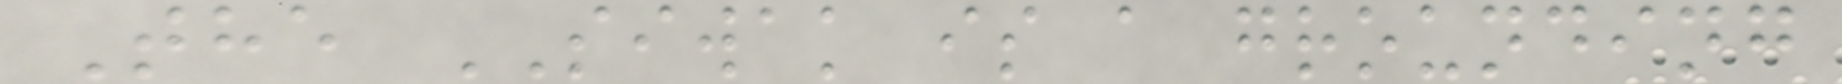The SIWAK is a grounding
